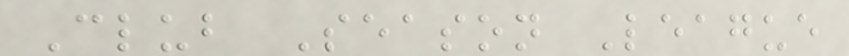Club Season League
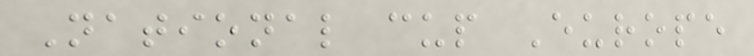National cup Europe
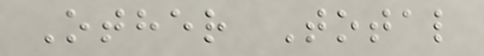Other Total
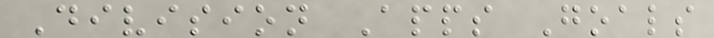Division Apps Goals
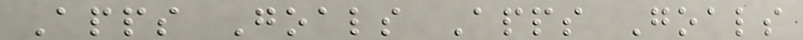Apps Goals Apps Goals
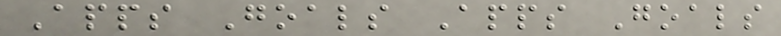Apps Goals Apps Goals
